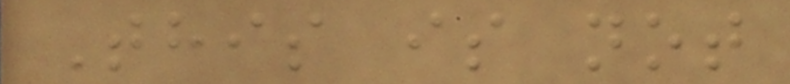This is not
